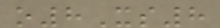o8Xs8
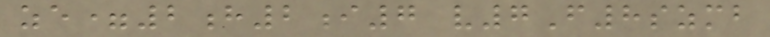ze=2h2i7 v7F8szmb
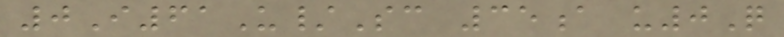0I61U/Sc 35a u0Q
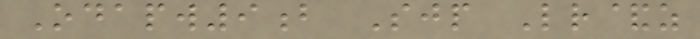Odapw9b Sjp Lr&z
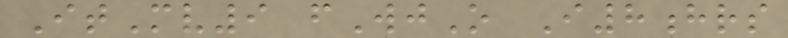ItMv9 fWjO I8hrs
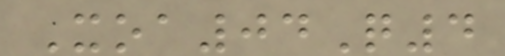Xoa04Q4
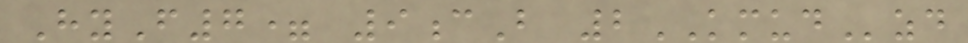HyF7= 9cB 2KMUDzd
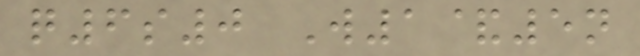q6s0 W1&5n
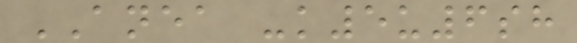ANEA -k5u6sh
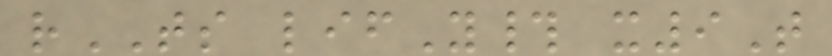rTS lifY# x9T
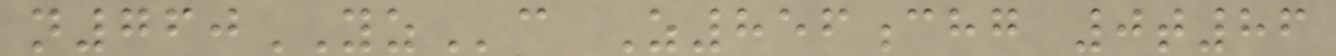n760YZc Z856chg 0t86
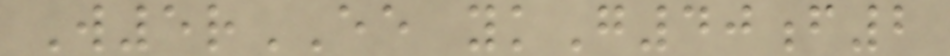W5rEE ykG40f2
